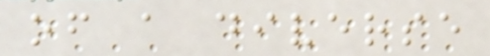of a diverse
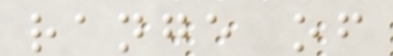range of
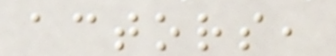actors,
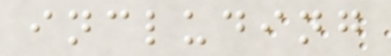including
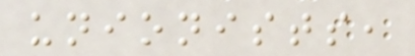unionists,
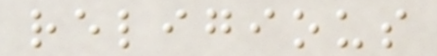religious
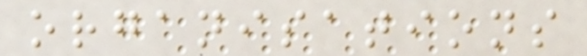organisations
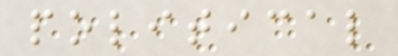political
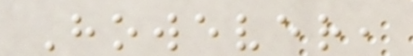However,
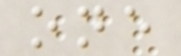one
